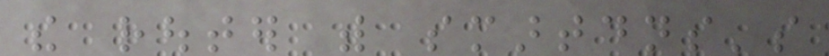the router with smartdns's
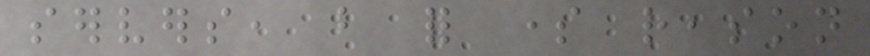servers, but for some reason
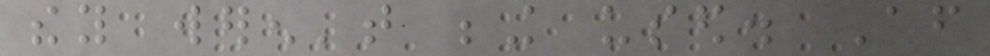they weren't being used. After
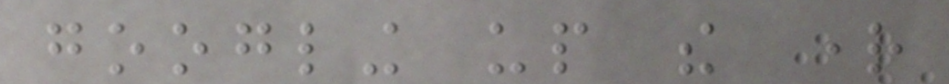googling up the right
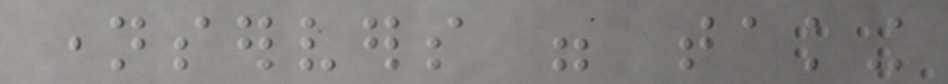nameservers were taking
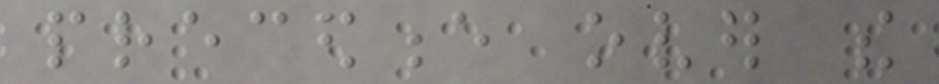precedence over the
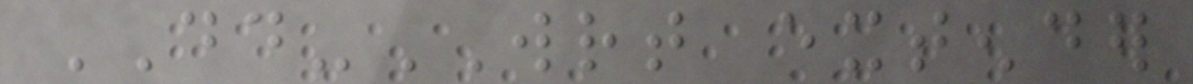DD-WRT extender
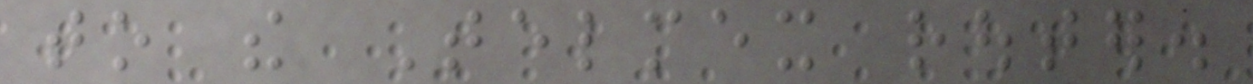to the Telmex router.
